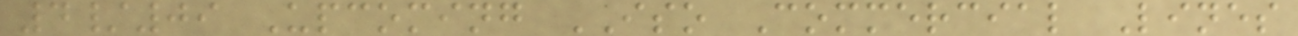4/09 Upcoming ISO Commercial Lines
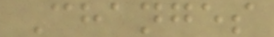Changes
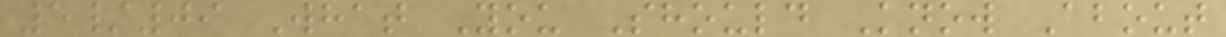5/09 What You Should Know About
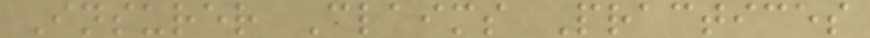Insurer Claims Practices
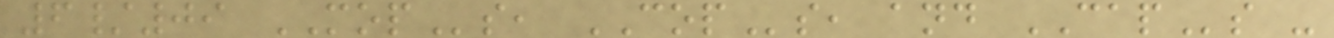6/09 MOPs, COPs, and CAPs -
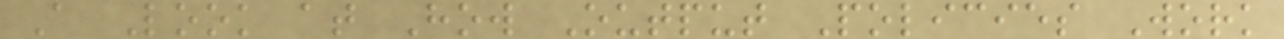A Look at How Output Policies Work
